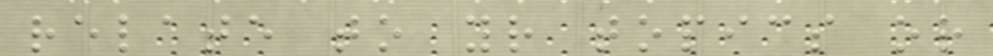relate to your topics or
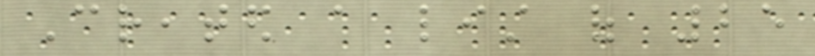Created a list of 25
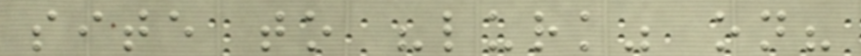site to "lurk" on?
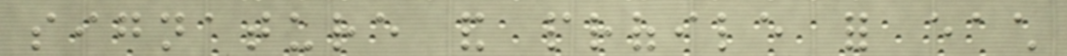signature and profile for each
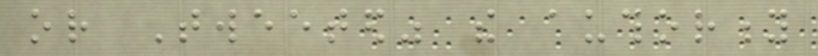or Tweeted" the authority
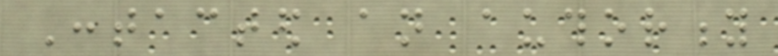Contacted an authority
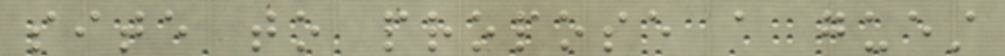site to propose a guest
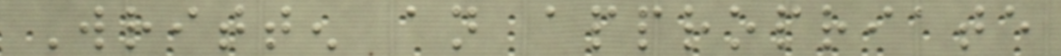Written an appropriate
